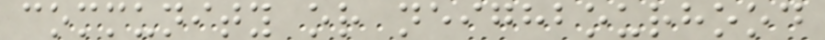community or neighbourhood
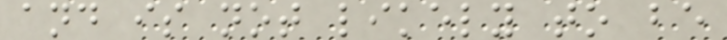and is not likely to be
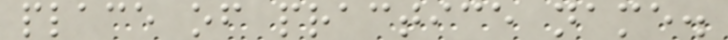place of practice name.
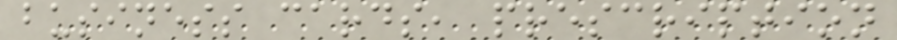business cards, prescription
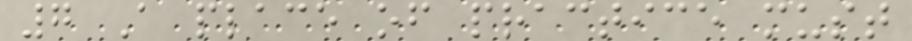7 A place of practice must
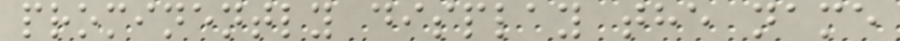prominently display the name
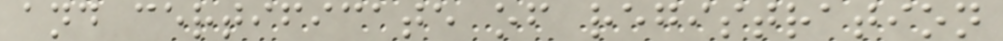and certificate of registration
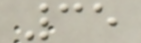35
